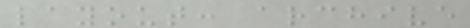layout: archive
